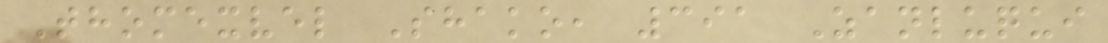Thomexvel Shako, 391 Zanluqui
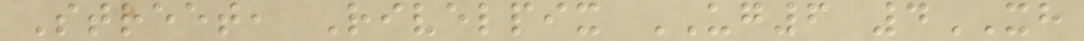Street, Rivelpix UG6 4XH
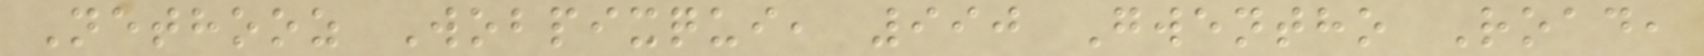Nethooz Wobpixqui, 990 Gwentho Road,
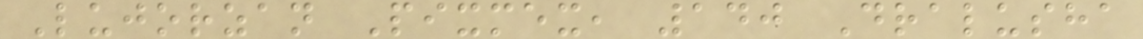Lujorzan Pixmex, 140 Dralusha
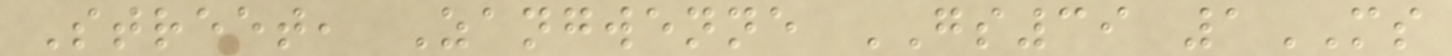Street, Zangwenne GS39 1MS
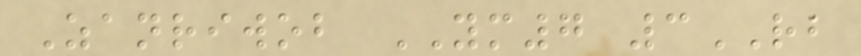Zanriwob YM7 3RB
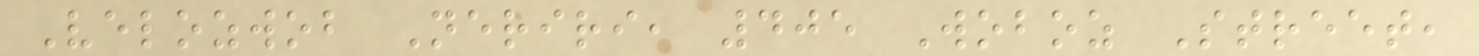Velozwob Neriri, 405 Woboz Street,
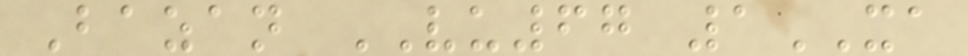Bazan VU67 1XA
